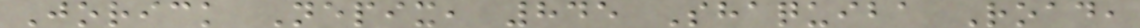Jorick Nepix, 845 Shaquiba Road,
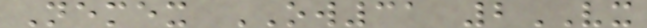Nemex OW31 2VX
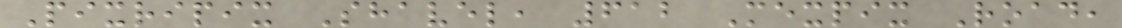Pixripix Shavel, 612 Mexpix Road,
